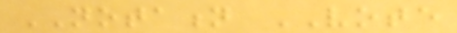NOTATION VOTE
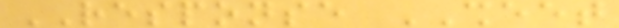RESPONSE SHEET
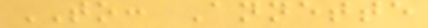TO: Annette
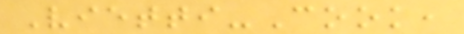Vietti-Cook,
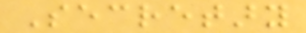Secretary
